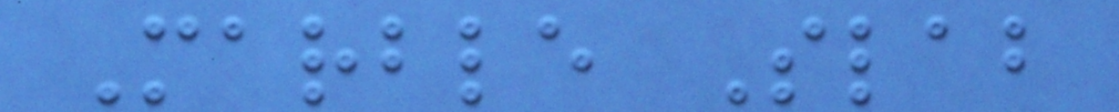Marble Slab
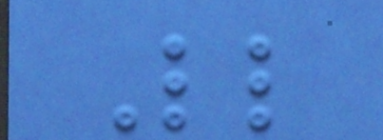Ll
